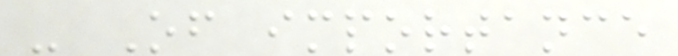- Of importance
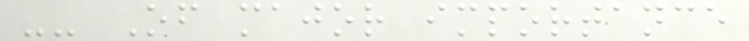-- Of major importance
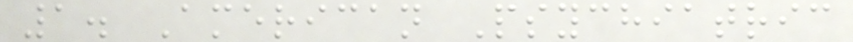1. American Psychiatric
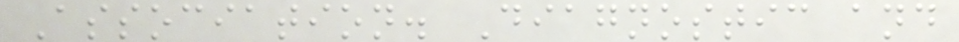Association. Diagnostic and
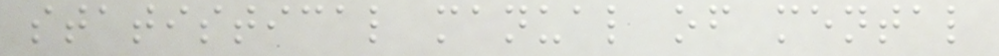statistical manual of mental
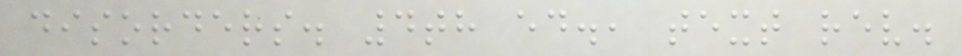disorders. 4th ed., text rev.
